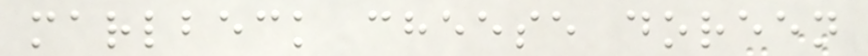marlbeck cheese doreen
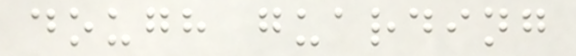dough guarding
